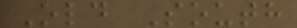Old South
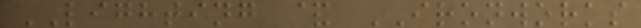LIGHTING & IRONWORKS
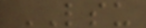LSU
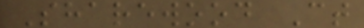Sharewood Ct
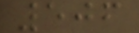506
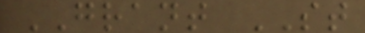GRANT ST
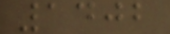1402
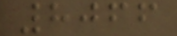8066
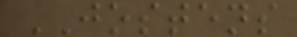JOSTENS
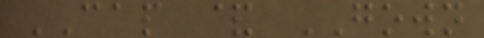CAP & GOWN
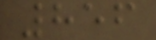856
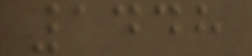1448
